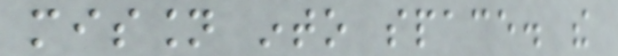mission into space. the
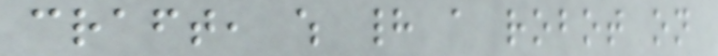craft, which had a robot on
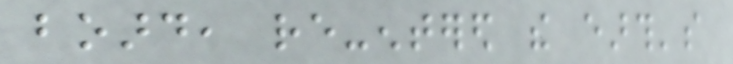board, re-entered the earth's
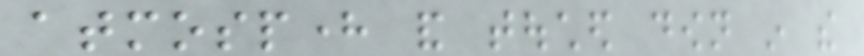atmosphere and touched down in the
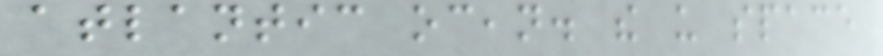atlantic ocean. the us space
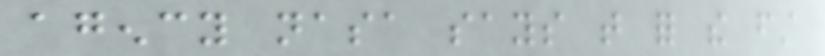agency nasa says that for the first
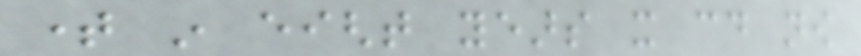time in eight years it could now
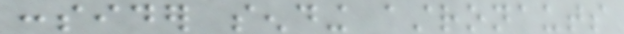consider sending astronauts
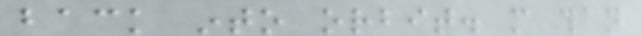back into orbit. more than
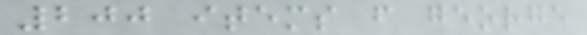200 items from george
